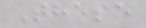These
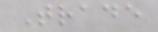Trade
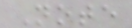Note
